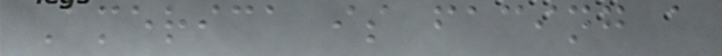America is facing a
